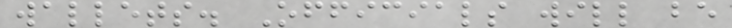wallets. Officials will be
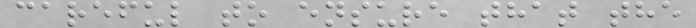careful to ensure that the
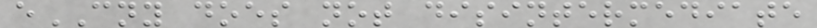eCNY does not disintermediate
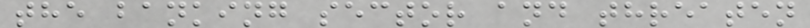the banking sector and threaten
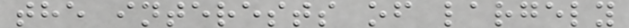the interests of largely
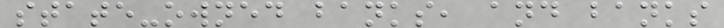state-owned banks, and banks
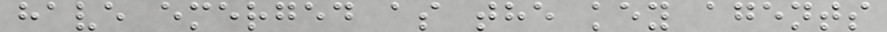have emerged as the key agents
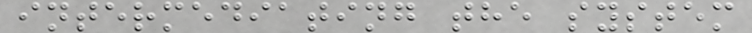intermediating the system
